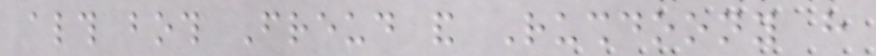although both Freud and Rushdoony have
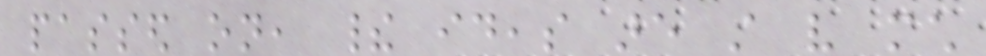passed on, their ideas are still very much
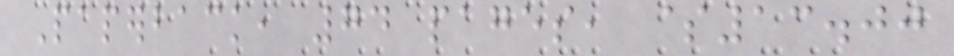Paperback, 74 pages, $13.00
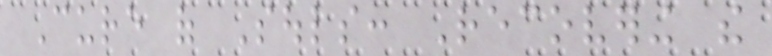Cure of Souls: Recovering the
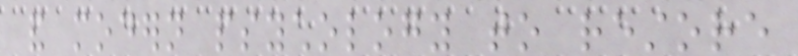and modern psychology to restore
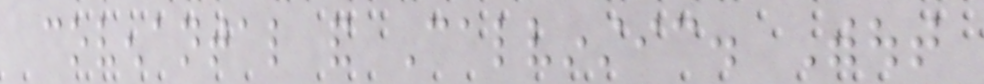covenantal and Calvinstic. Without
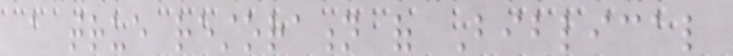a true restoration of Biblical
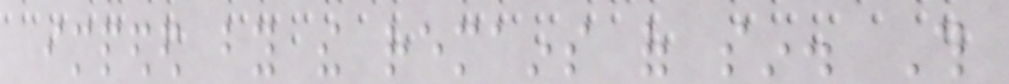impeded by the remains of sin. This
